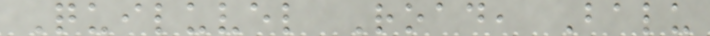Quiluvel Road, Balu
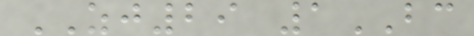ZJ29 1BC
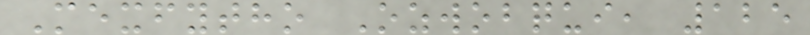Mexfytho Ozwobqui, 125
